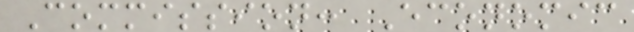Commission: Economic
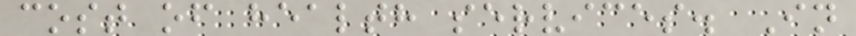cost of health services. In
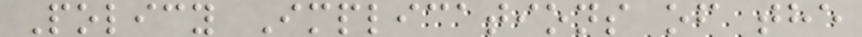Policy Implications of the
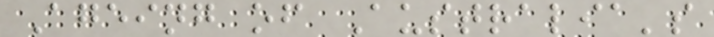Ageing of Australia's
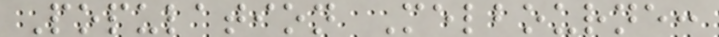Population Melbourne:
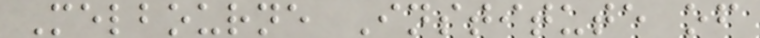Melbourne Institute of
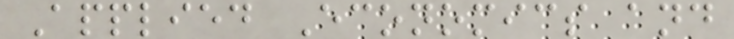Applied Economics and
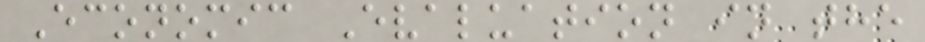Economic Evaluation in the
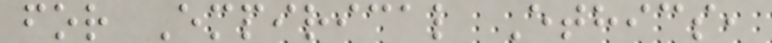for Empirical Ethics,
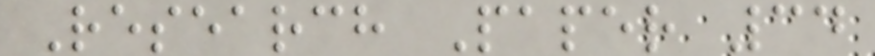Research Paper 34
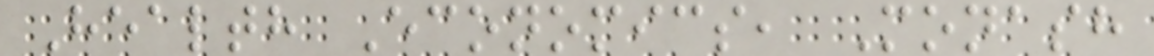Health Economics, Monash
